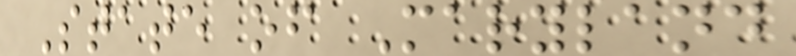State of Maryland
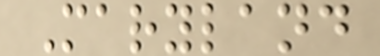Maryland
